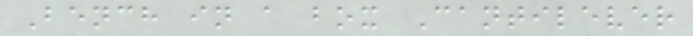Bench in a box Cantilever
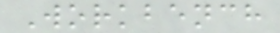Workbench
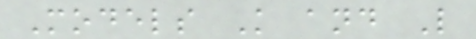Models K and L
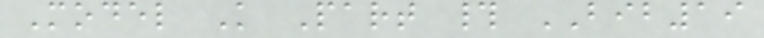Model K Part # BIB19
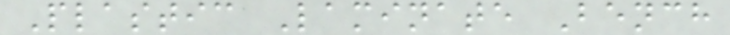Plastic Laminate Bench
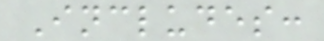Includes:
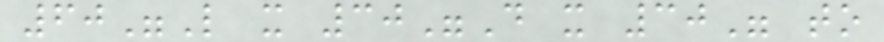60"L x 30"D x 30" to
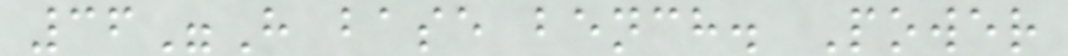36"H base bench. Power
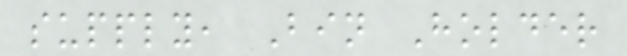supply, Bin Holder
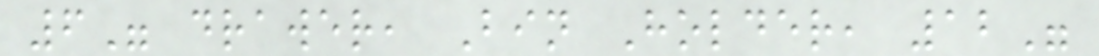6" drawer, Bin Holder, 12"
